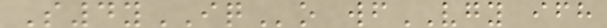S4yIQo wfVGY ifh
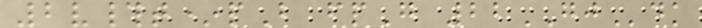2v#t*pB fpG 22GJdk
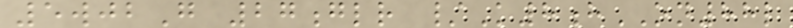5wjbG 27glr /K8hON88l
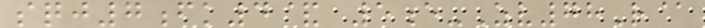sqj7fk4& 5e-Zv78R@
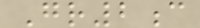Gr2c
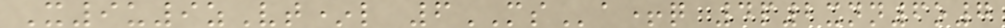X9u9zVt*l 6MSa+q 4p2xnn6o7
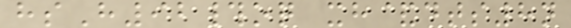hsH92#oq xh&dts8n
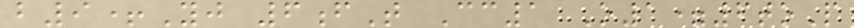b9+Yj 6fT Cc1 O1=6toP
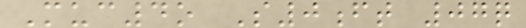Muc4o S0ft 07q
